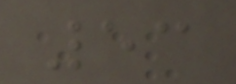53
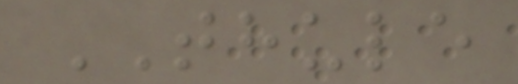THULE
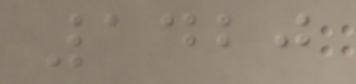1420
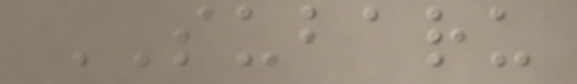SUBARU
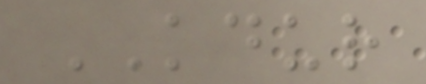KDUR
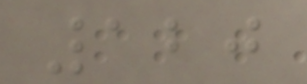120
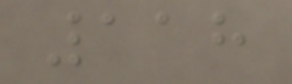118
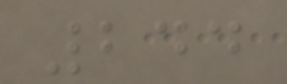244
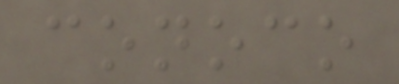conoco
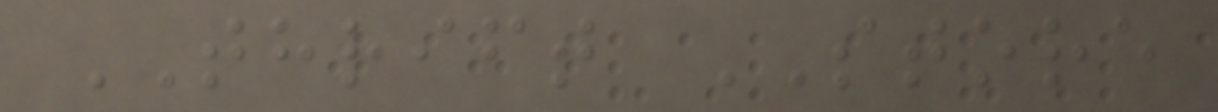THRIFT STORE
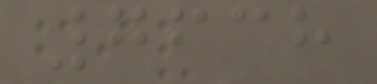7638
